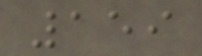159
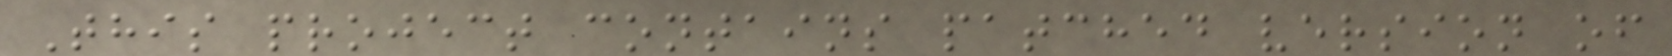This project contains patched version of
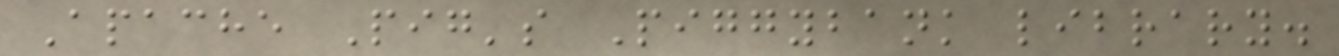Apache Pig's Piggybank library.
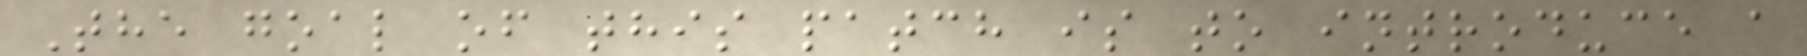The goal of this patch is to introduce a
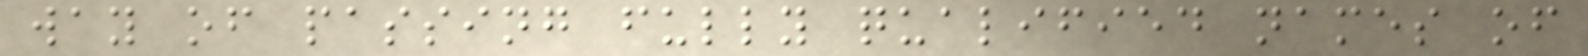way of passing fully qualified names of
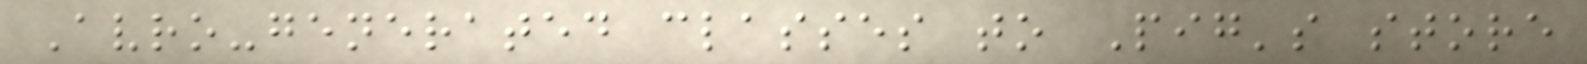Avro-generated classes to Pig's store
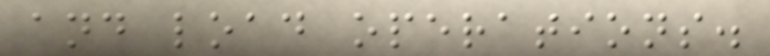and load operations.
